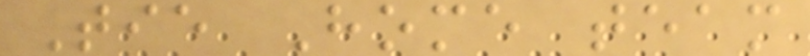Tie Home team
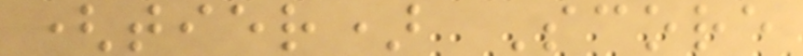(tier) Score
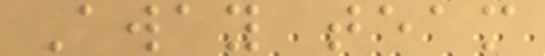Away team
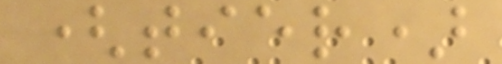(tier)
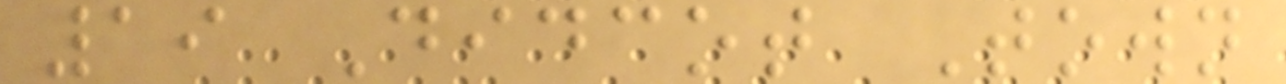19 Didcot Town
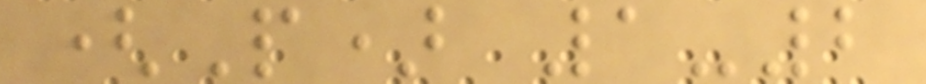(P) 1-2
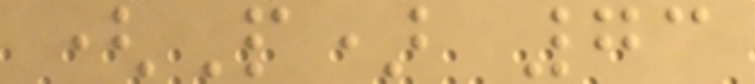(P) 73
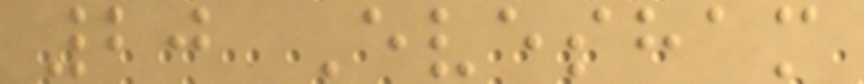20 Evesham
